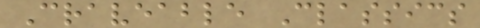Craveable Classics
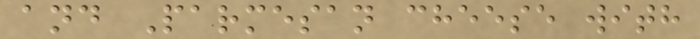and Parmesan cheese with
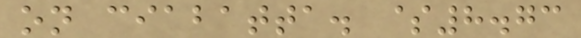on ciabatta. $8.73
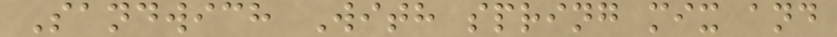Sandwich With spring mix and
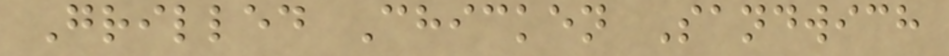Grilled Chicken Sandwich
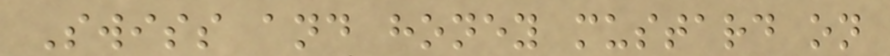Swiss and honey mustard on
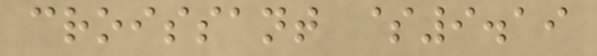croissant $9.19
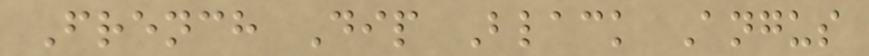French Dip Black Angus
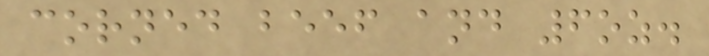corned beef and 6oz.
